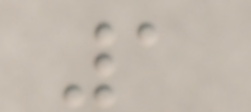1
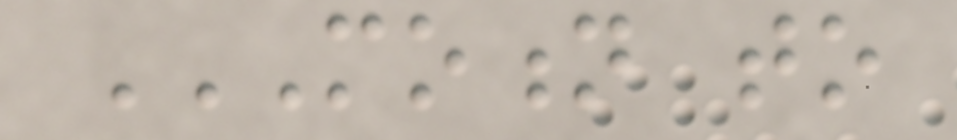MOTION TO
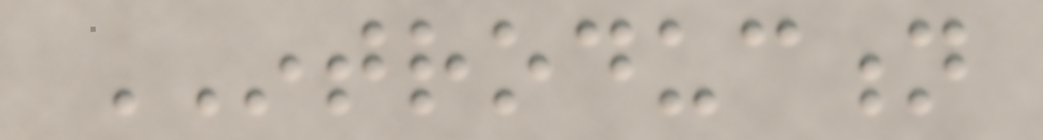INTRODUCTION
